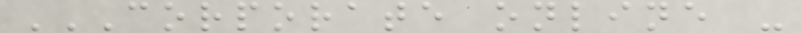CORPORATE ONLINE -
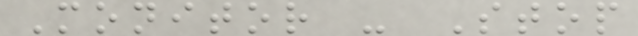Monitor - Stop
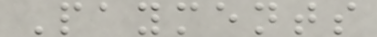Payments
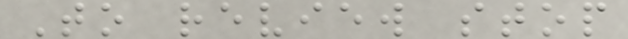To review stop
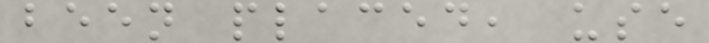been placed, use
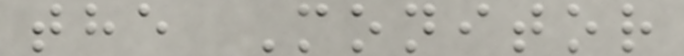the Monitor
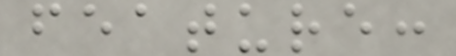feature:
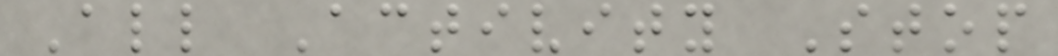All Activity Stop
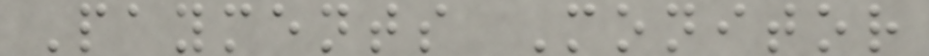Payments Monitor
